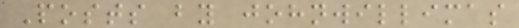Posts by johnwillimas
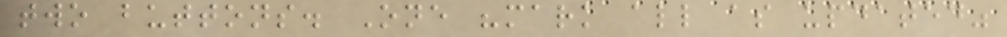two buttons. One "mark all as updated"
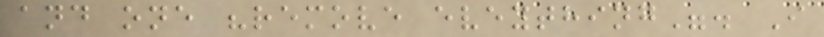and one "remove eveything". I
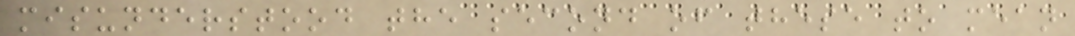misunderstood the second of these to mean
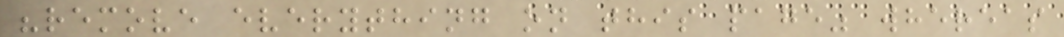"remove everything on this page" whereas
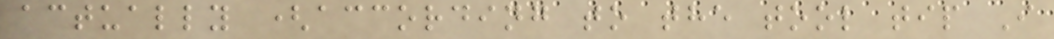actually (according to the tool tip I
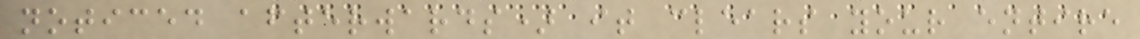noticed afterwards) it clears your entire
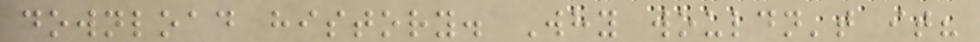download history. Why wouldn't it?
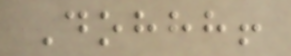Dohhh!
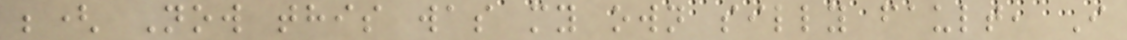;( Now this was my own silly fault, I
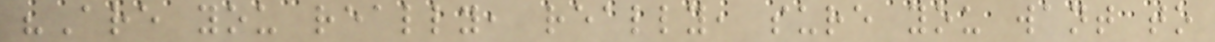"Are you really, really, sure you want to
